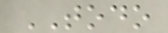TODO
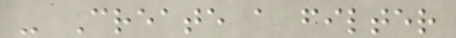- Create a filter
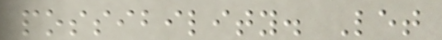possibility. Let
